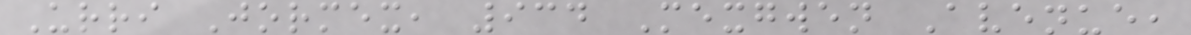Urri Jormex, 934 Mexgwen Avenue,
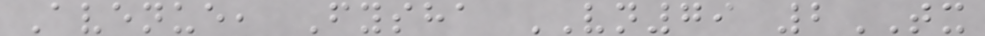Avenue, Fysha VN79 2TX
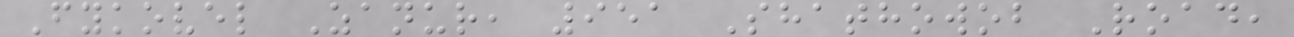Fykovel Zanur, 951 Shathowob Road,
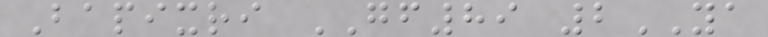Bapixri GF89 2YA
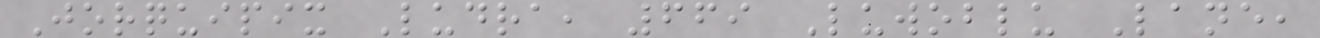Jorquipix Ludra, 669 Luwoblu Lane,
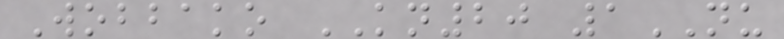Wobbako KN20 1NU
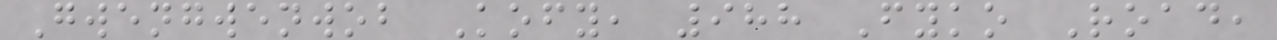Gwengwenwob Kofy, 988 Fyko Road,
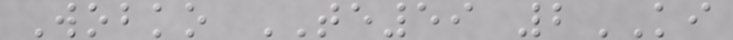Wobko TE59 2KI
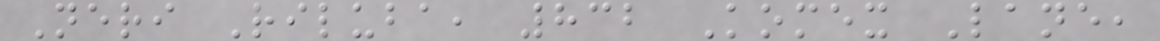Neri Riluba, 832 Komex Lane,
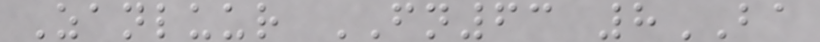Zanluur FN63 8BA
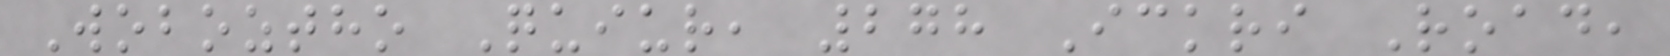Woboztho Quiur, 278 Ickri Road,
